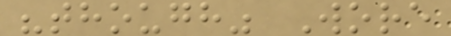"though" Wore
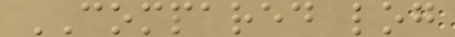COMPARED log
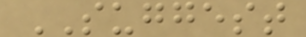SUGGEST
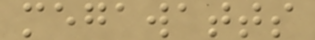megawatts
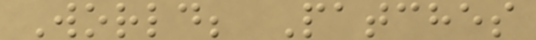World; Patches
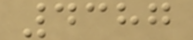4387
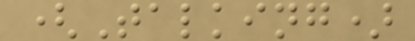(Talking)
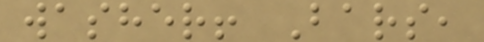washer! Bars,
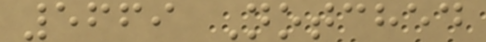5669 Notched
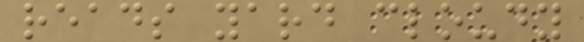reads yard cloudy
